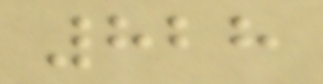828
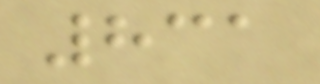831
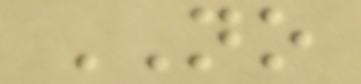NO
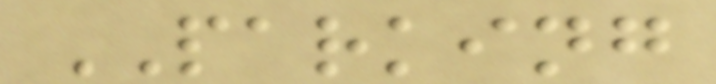PARKING
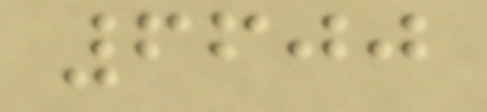6600
